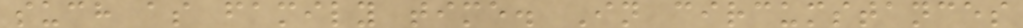such as family time. In circumstances
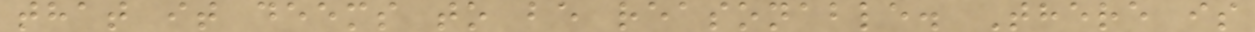that it deems to be reasonable. There is
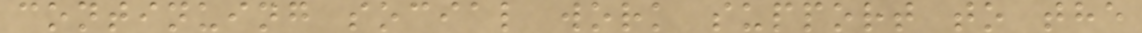continuing social work support to the
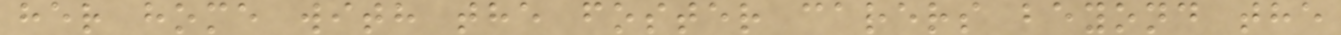her home with the foster carers beyond the
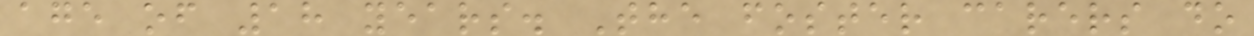age of 18 years. The foster carers do
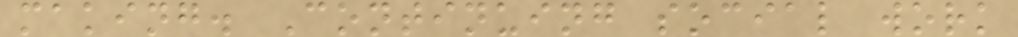making. Continuing social work
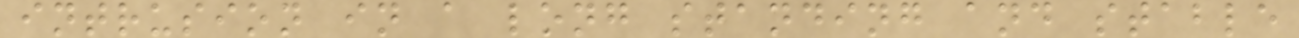intrusion in a long standing and stable
